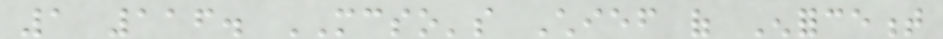1 116. MCSO's Chief of Enforcement
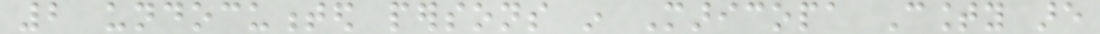2 undocumented persons in Maricopa County are
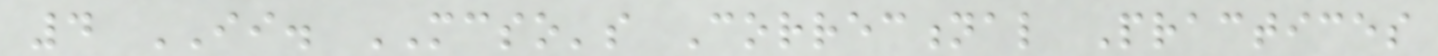4 II. MCSO's Correctional Practices
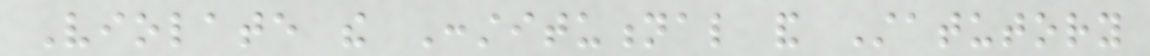Violate the Constitutional and Statutory
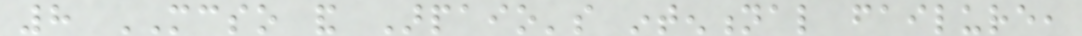8 MCSO and Arpaio's intentional failure,
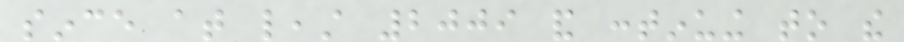since at least 2009 and continuing to the
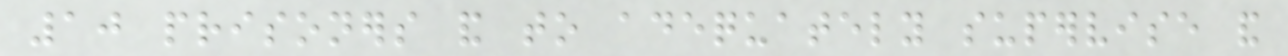10 prisoners and to adequately supervise and
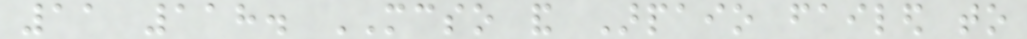11 118. MCSO and Arpaio failed to
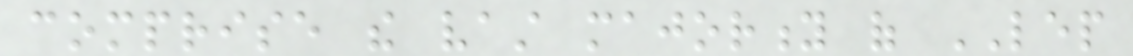comprise the vast majority of LEP
